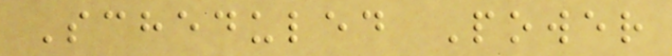Scheduled Power
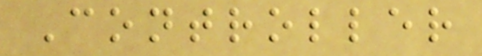Controller
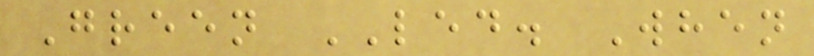Green LED. When
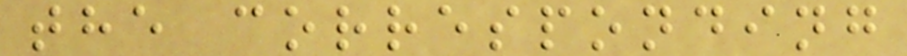the corresponding
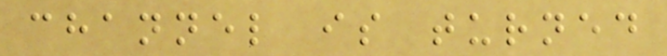channel is turned
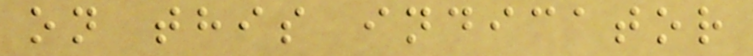on this indicator
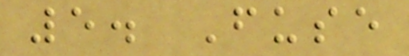5. Fuse
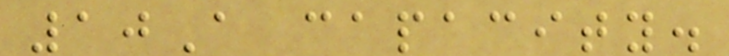10A capacity.
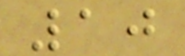10
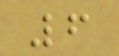6
